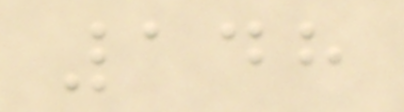148
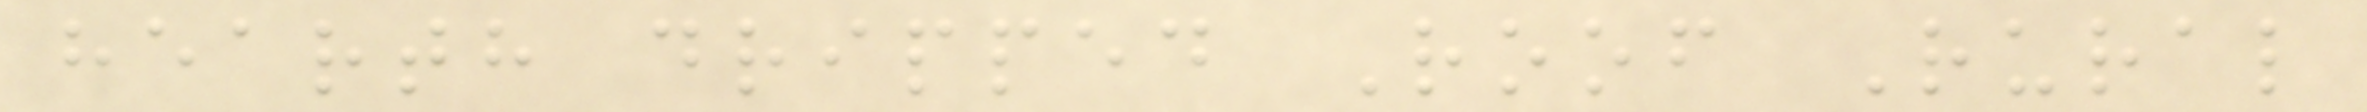hearth dripped Roof Rural
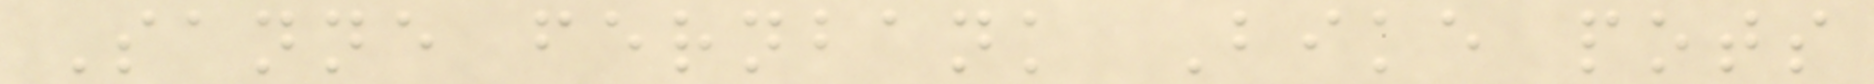Sanne fernbank Bike pots
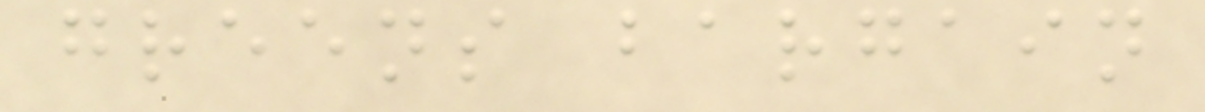greens bargain
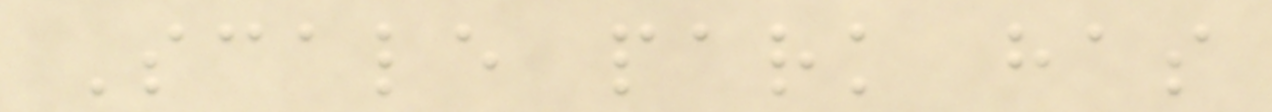Scale park has
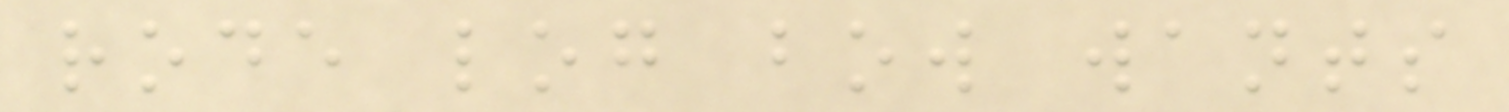rode log bow wants
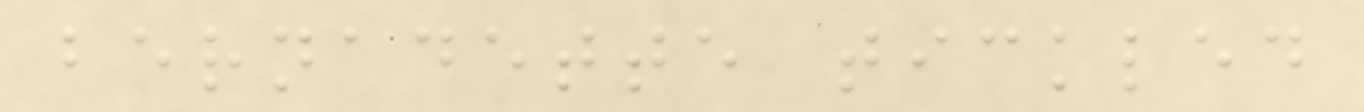bernadette tickled
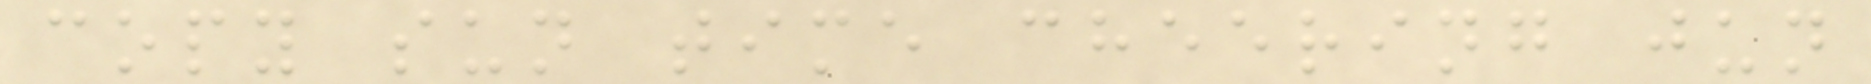copy sun time cheering jun
